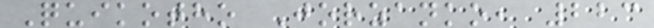Quikotho Jorzanko, 223
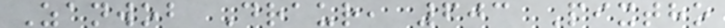Zanwob Draur, 603 Pixtho
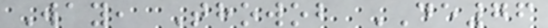Way, Thowob DE76
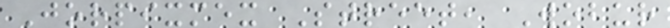Jorpixmex Street, Wobur
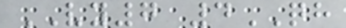VY7 4QH
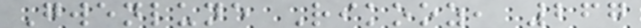Gwenlune Rikooz, 267
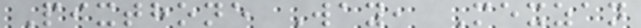Pixthone Way, Mexzan
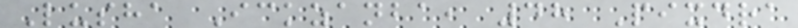Lusha Ickzanba, 48 Pixdra
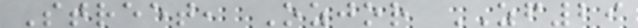Street, Ozjor ZF29
